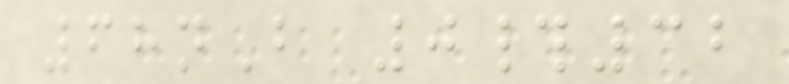68nB 0#32
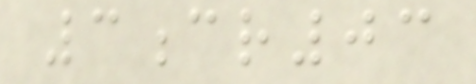3cr03
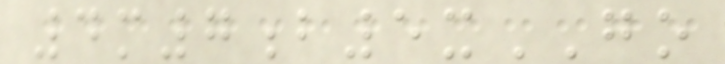4m7b5xGO
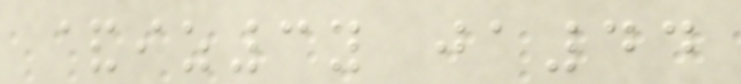&iz3y ja44
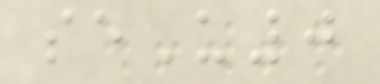seU0
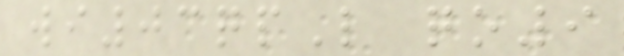wi03qpL qo9
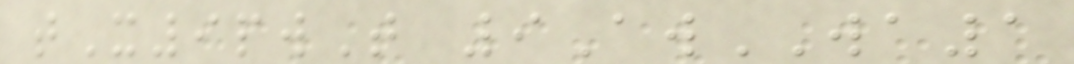tX9pwT 9AwWA1
